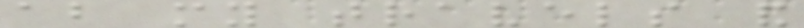about my travels and
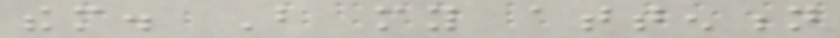them. But my attention
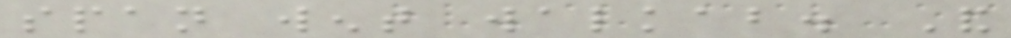span went walkabout. And
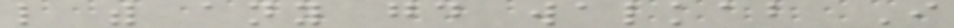like with any good walkabout I
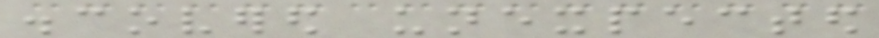discovered unexpected
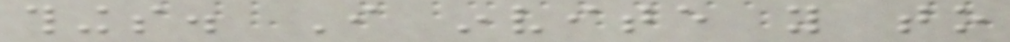things. I invite you to
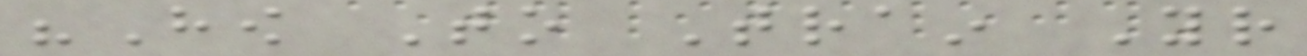"How To Train Your
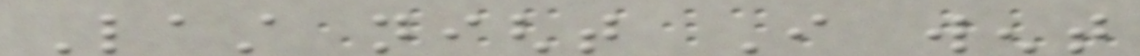Last night I went
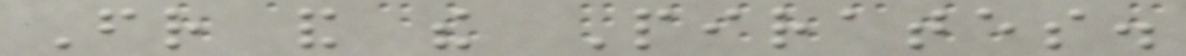Friend and the Pirates.
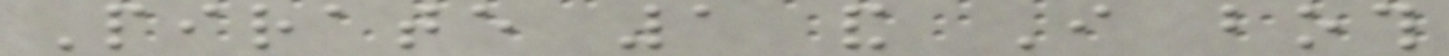Pirate 1 and I both
